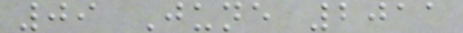09 June 2011
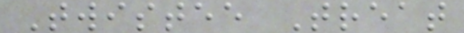Twistee Treat
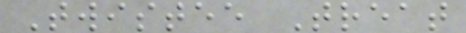Twistee Treat
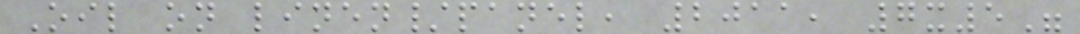Oil on linen/panel, 2011, 7x5"
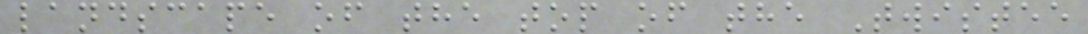landscape of the top of the Twistee
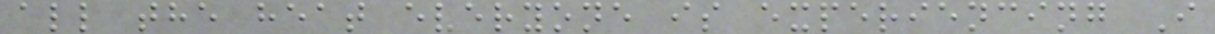all the heat everyone is experiencing I
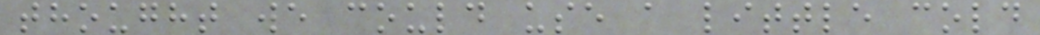thought we could use a little cold
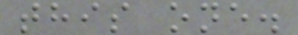this one.
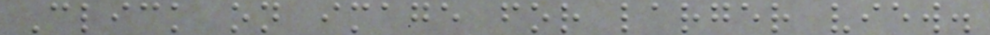Click on image for larger view.
